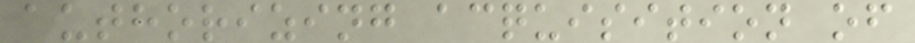authorizing acquisition of
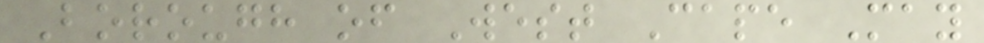Borough of West Cape May
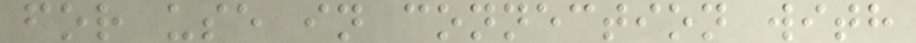for use in connection with
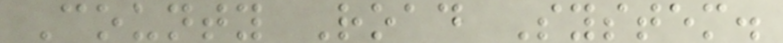County Road System.
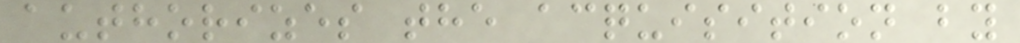authorizes the acquisition by
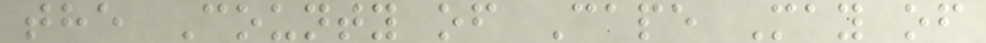the County of Cape May of
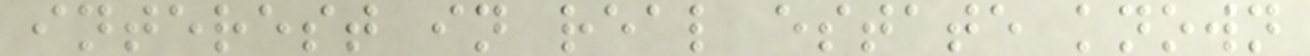interest in real estate known
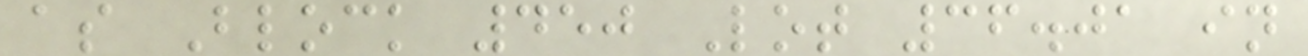as Block 450 Lot 36.01 in
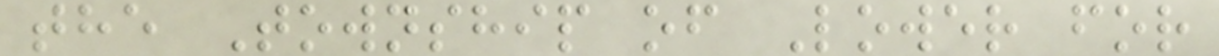the Township of Lower for
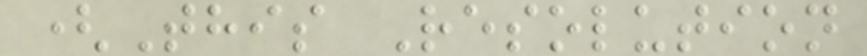(This Resolution
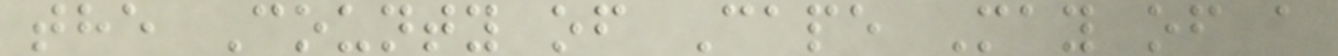the County of Cape May of a
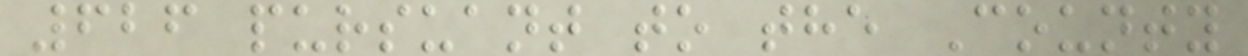626 pursuant to the County
